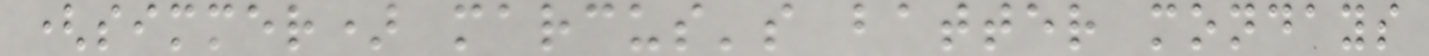(simmer) marcus's batter mondays
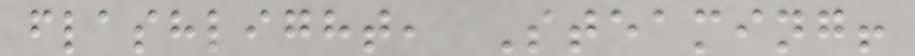flashlight, Steaming!
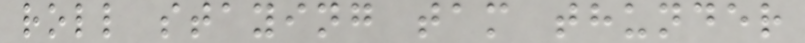roll staying tam thunder
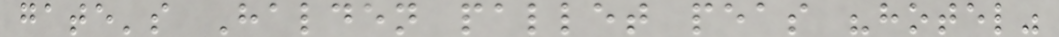gate's Halden pallet peas "hotel"
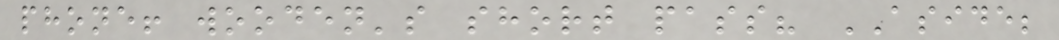phone! wooden's short pass? ASIDE;
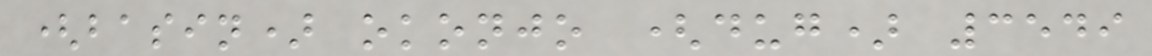(basin) okonjo (dug) 3549
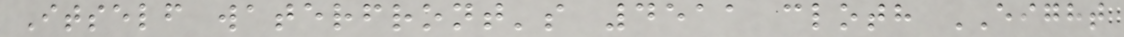Itself waterfront's 4511 cloth EIGHT
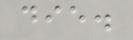die.
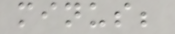minus;
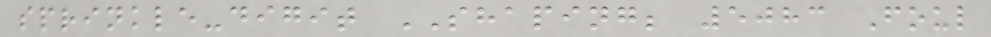sprinkle-digit SHAPING; 5083 Foul
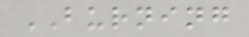BURNING
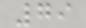79
